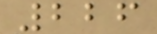226
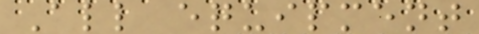All equipment
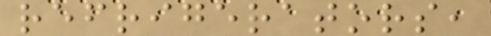refrigerators,
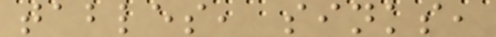tables, sinks,
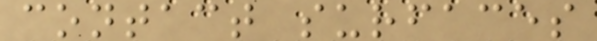contact surfaces
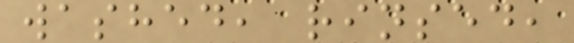washed, rinsed,
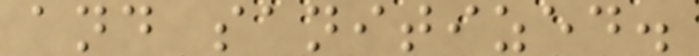and sanitized.
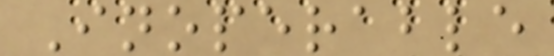Inoperable
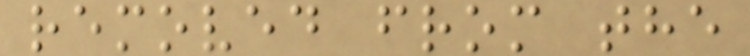removed from the
